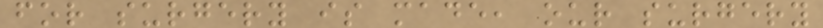for surgery is made, our surgery
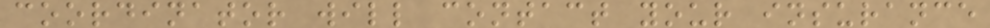coordinator will contact your insurance
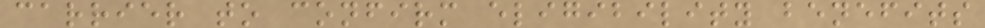carrier to confirm eligibility benefits
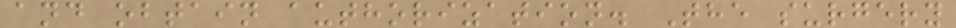and obtain authorization. The surgery
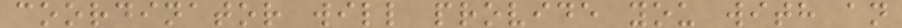coordinator will provide you with an
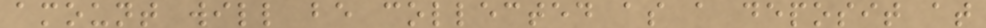amount will be collected as a deposit at
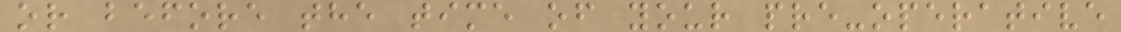or before the time of your pre-operative
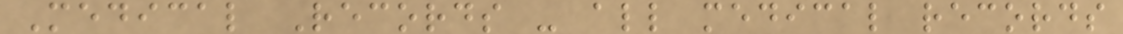Medical Records - all medical records
